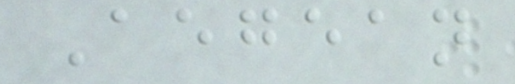Aegean
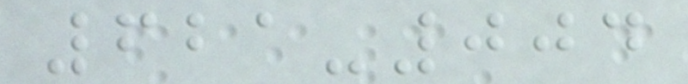621-004
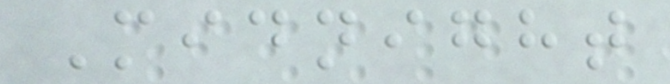Midnight
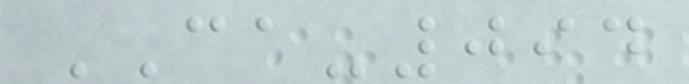CA-094
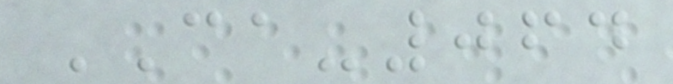CA-064
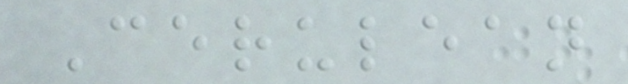Cerulean
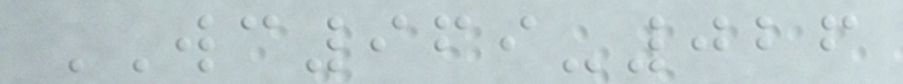WC969-026
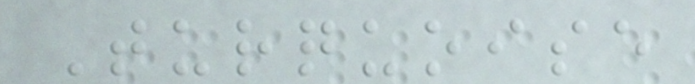Turquoise
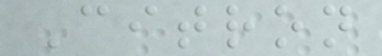Citron
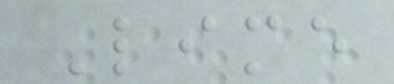Lime
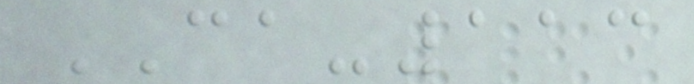CA-113
